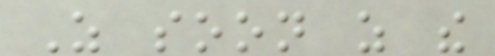As soon as the
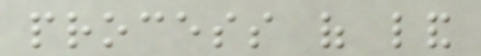process of land
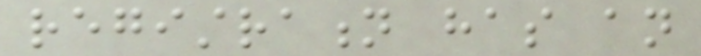registration has an
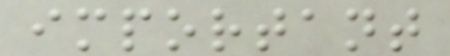important
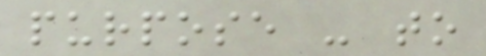purpose - to
